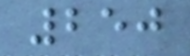250
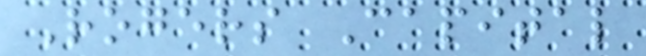Rogers Capital
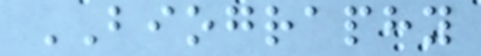BIOGRAPHY
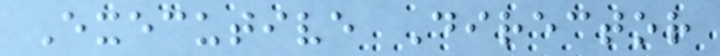Executive Director
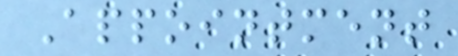Appointment
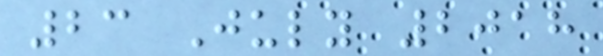23 July 2018
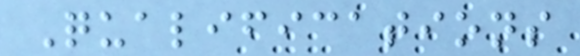Qualifications
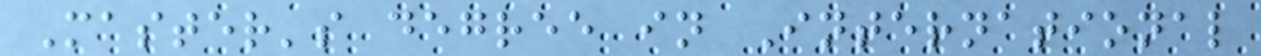Master's degree in International
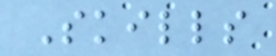Skills
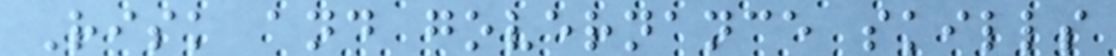Risk and governance skills
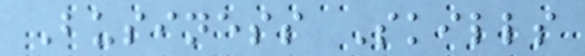Business Skills
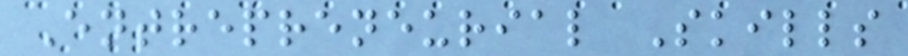Entrepreneurial Skills
